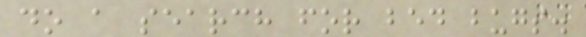do a search for bed bugs.
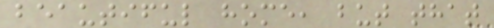beautiful home, but that
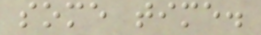some time.
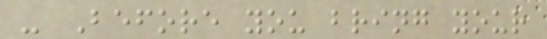- Before you bring your
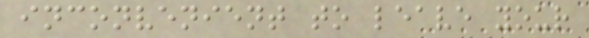inconvenient to leave your
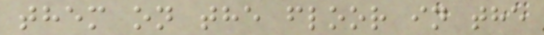them on the floor in the
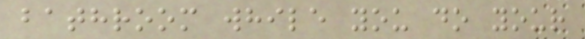bathroom while you do your
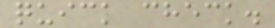quick check.
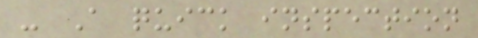- A quick inspection
